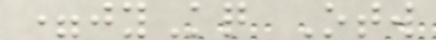=jyKq Otw
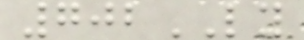702LY
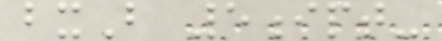bxB 5ipt-
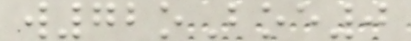w72oBoe0
